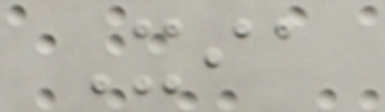Xia
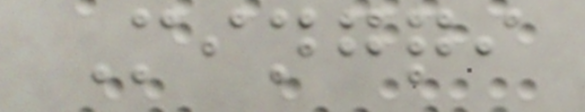Mingqi
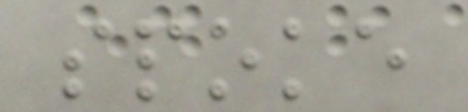spoke
